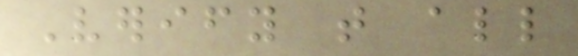Verify that all
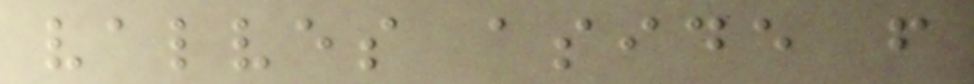valves aside from
